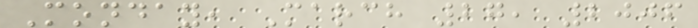Monday, March 27, 2006
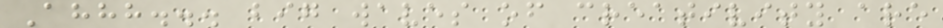Ahhh... big waves of creativity are
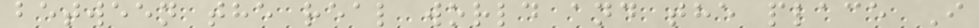between the real world and the place I
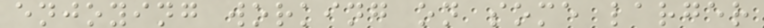enjoying working on some larger
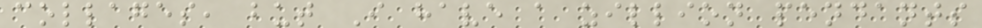collages, but I have a zillion pendants
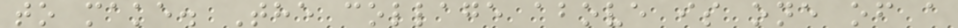to make. The collage above is one of a
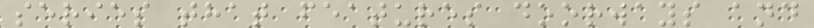series that features doorways and
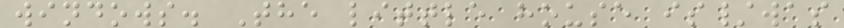windows. The little house is/was
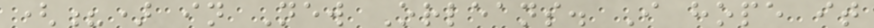(?) in New Orleans. I hope it
